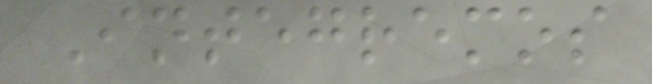Integremos
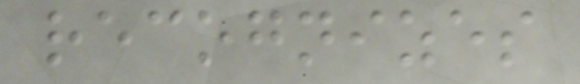recognizes
